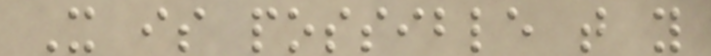It is possible that you
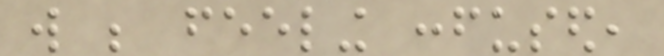will be feeling confused,
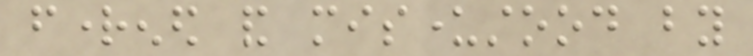frightened and misunderstood by
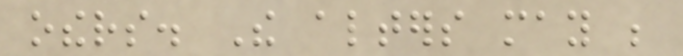others. The alters may be
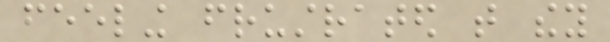feeling frustrated that they
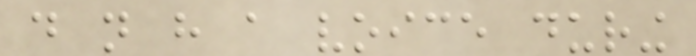do not have a voice during
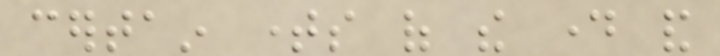certain times of the day and
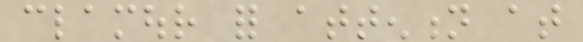clamour for attention at
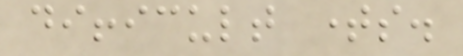difficult times.
